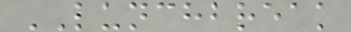LUNCHBREAK
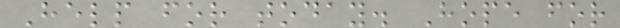Help for today. Hope for
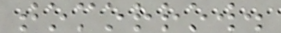tomorrow.
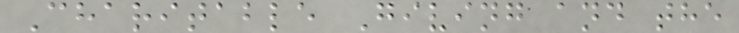Charitable Giving and the
